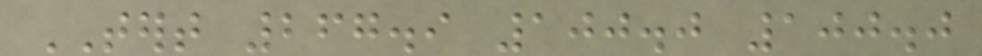TERT 267.9 100.0 100.0
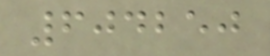604250
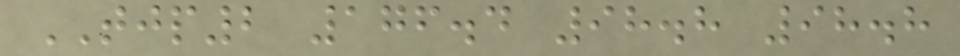TJP2 176.4 98.8 98.8
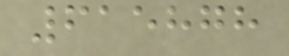615878
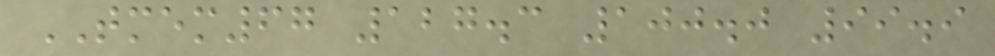TMEM67 127.3 100.0 99.9
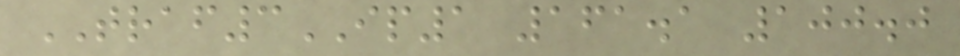TRAF3IP1 161.1 100.0
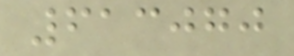613070
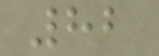82
